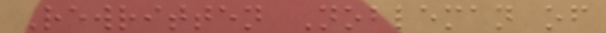Rewritten Nobleman of
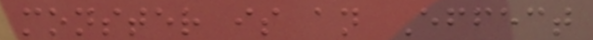monster is an Effect
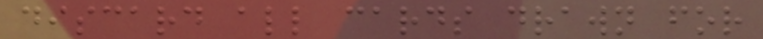discard all cards drawn for
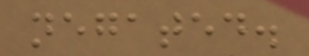negated.
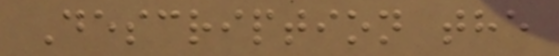Description the
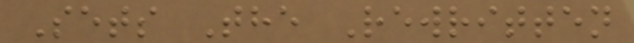Sets The Rewritten
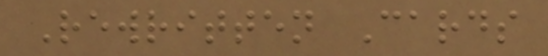Rewritten Cards
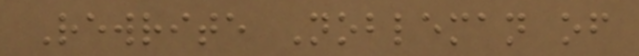Rewrite Nobleman of
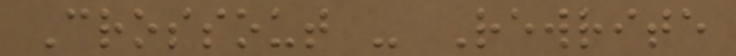Crossout - Rewrite
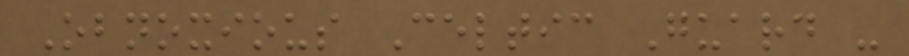Obnoxious Celtic Guard -
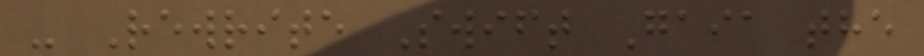- Rewrite Swift Gaia the
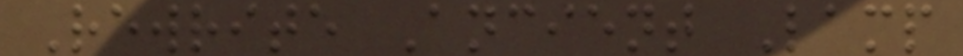Rewrite Ancient Lamp
